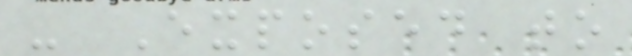- Exposed to
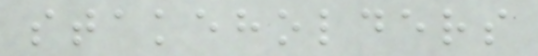stakeholders
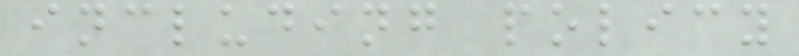including policy
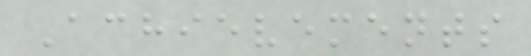Achievements
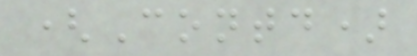(Contd)
